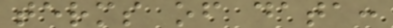terms of data:
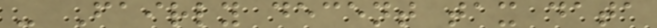- Fairly decent tax data
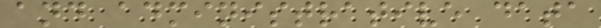and administrative data
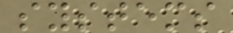systems
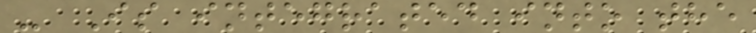- Is integrated into the
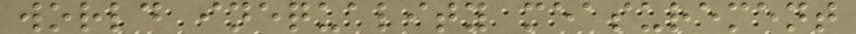world inequality measurement
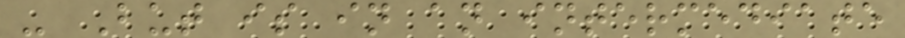- But is in an intermediate
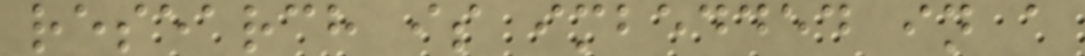research is imbedded in a
